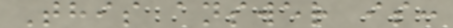This answer is:
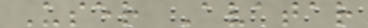User Avatar
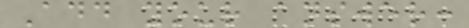Add your answer:
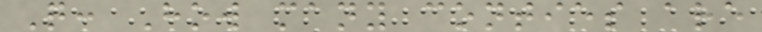Q: How many conties are
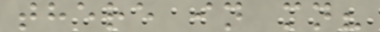there in mn?
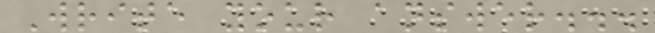Write your answer...
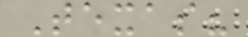Texas?
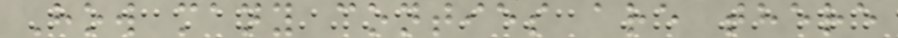How many conties are there
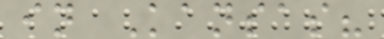in Kansas?
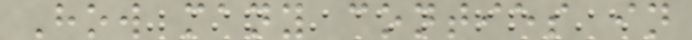How many conties in
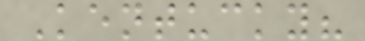Kentucky?
